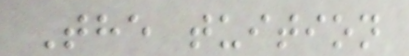The tuition
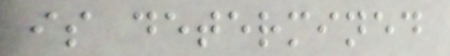is determined
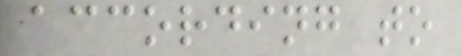according to
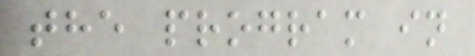the program in
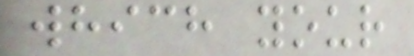which your
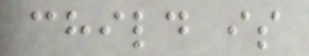child is
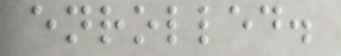enrolled.
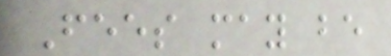Fees may be
